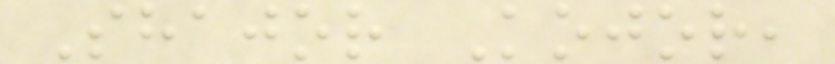Shajor Kojor,
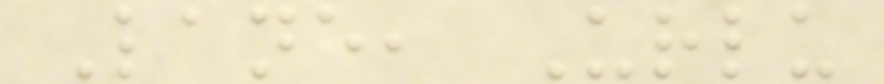Lane, Urlu
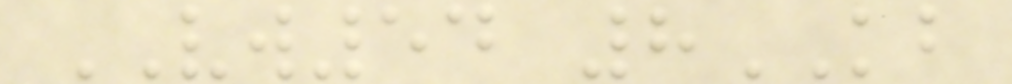VW54 8KB
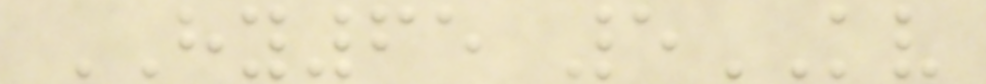HY65 5KV
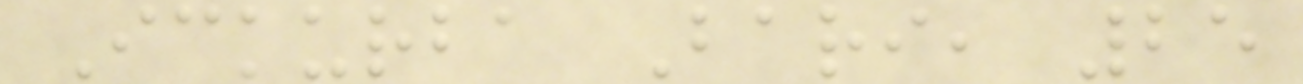Ickurba Bari, 25
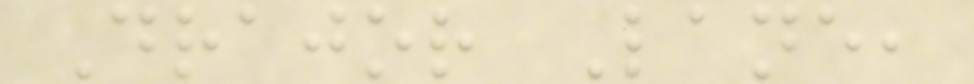Drajor Lane,
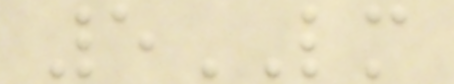5LM
